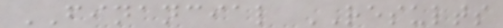FINANCIAL RESULTS
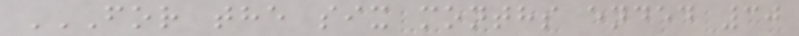FOR THE SIX MONTHS ENDED 30
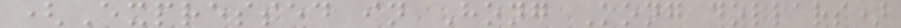(Expressed in Hong Kong dollars)
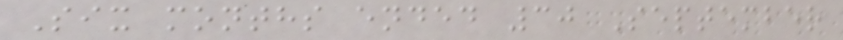Six months ended 30 September
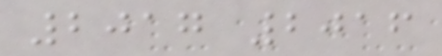2017 2016
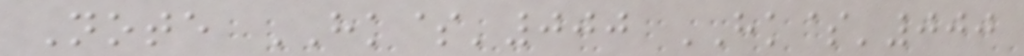Note HK$'000 HK$'000
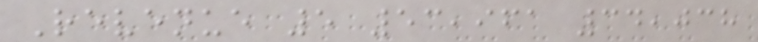Revenue 5 53,961 34,038
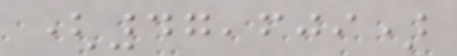(47,609)
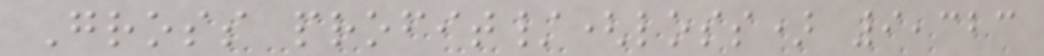Gross profit/(loss) 9,323
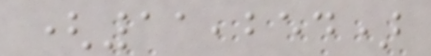(11,254)
